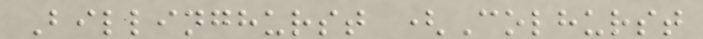Billinghurst (Colhurst
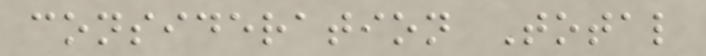consideration Total
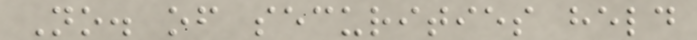No. of securities held
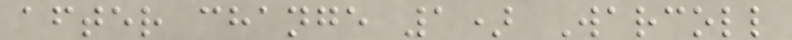after change 1) Warcoll
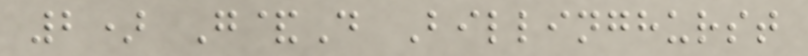2) G&D Billinghurst
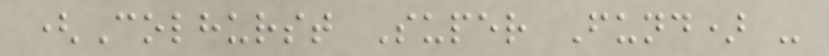(Colhurst Super Fund) -
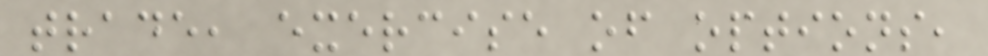trade, exercise of options,
